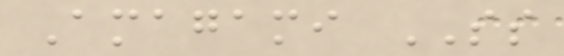Amagami SS
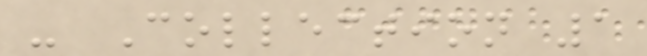- Collection 1
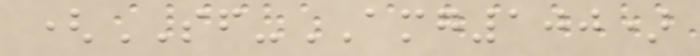(SF-AMG100)
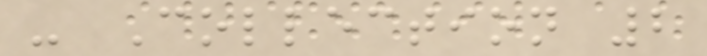- Collection 2
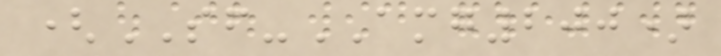(SF-AMG200)
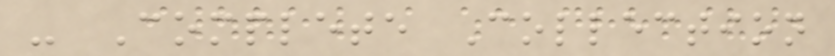- Complete Collection
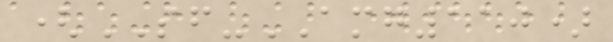(SF-AMG110)
